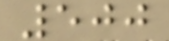500
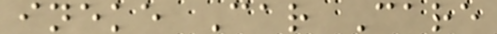ineke Car Care
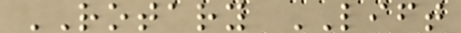ROTARY LIFT
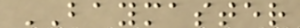BAYMASTER
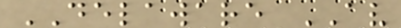DELAWARE AV
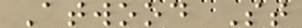Atwood St
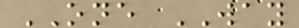ONE WAY
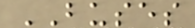BUSES
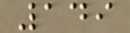149
